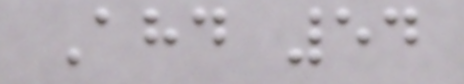Ahd 54
